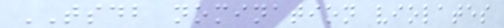TSDB nomination violates
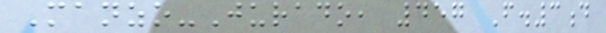Manzo-Jurado, 457 F.3d
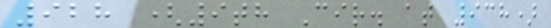928 (9th Cir. at 938)
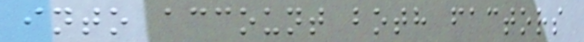into account both factors
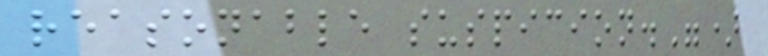reasonable suspicion.")
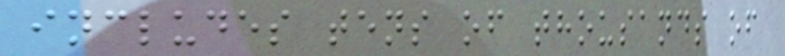includes tens of thousands of
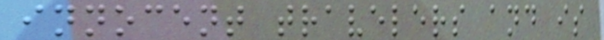innocent travelers and is
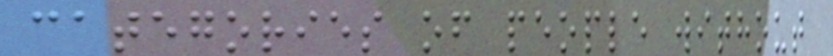categories of people without
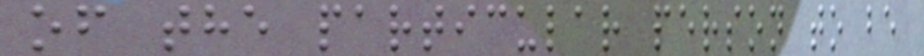of the particular person to be
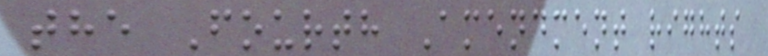the Fourth Amendment rights
